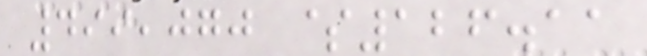499,070 $126.11
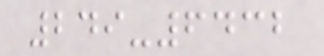249-6432
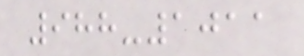988-1011
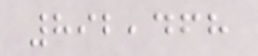892,468
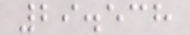29.538
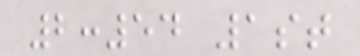2:54 1st
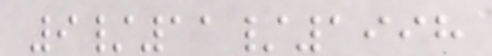9/11/1998
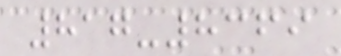817-8369
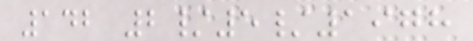142 2/5/1978
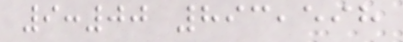9:00 893,598
